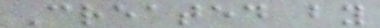Created by
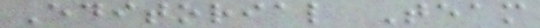Editorial Team
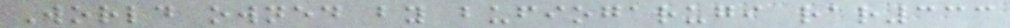World owned by bufiogarugi rar333
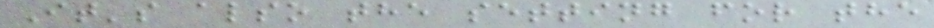It's also the setting for the
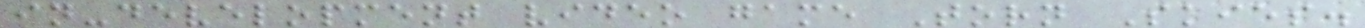in-development video game Torn Skies.
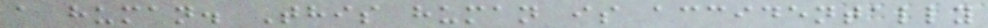a human. This human is accidentally
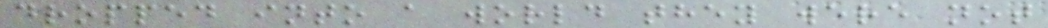dropped into a world they were not
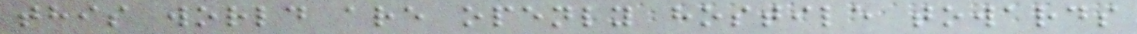this world are openly hostile towards
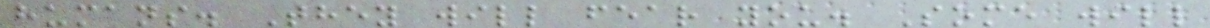humans. They will fear you. Some will
